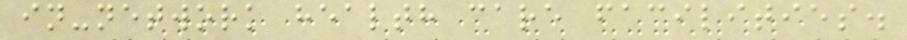in-network health care facilities.
